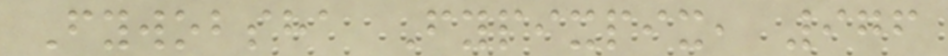Fywobsha Fypixpix, 976
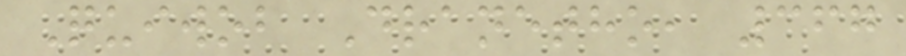Quiwob Dranetho, 367
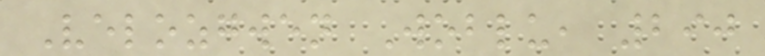Velozgwen Woblu, 290
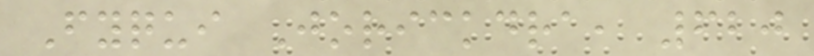Fyqui Jorickdra, 620
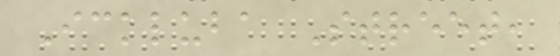Ickluba Street,
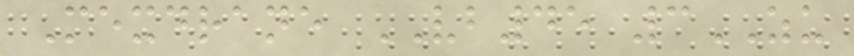Mexdrane VB45 3ZU
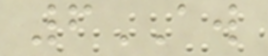6AW
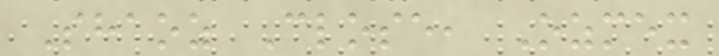Shaoz Close, Ozmex
